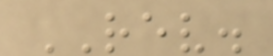REV.
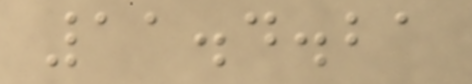11.4.21
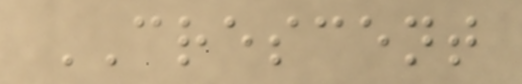CRESCENT
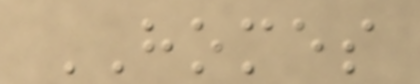HOMES
